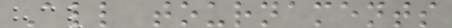All tournaments
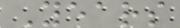Years
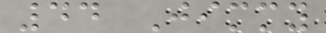44 Jimmy
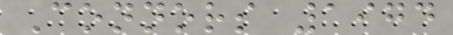Connors 1974
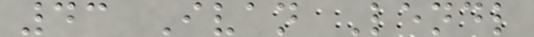43 Ivan Lendl
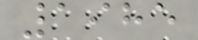1985
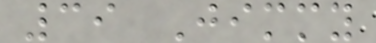39 Jimmy
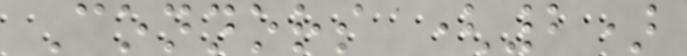Connors (2)
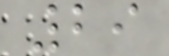29
